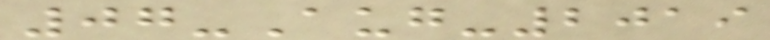07-Aug-2019
